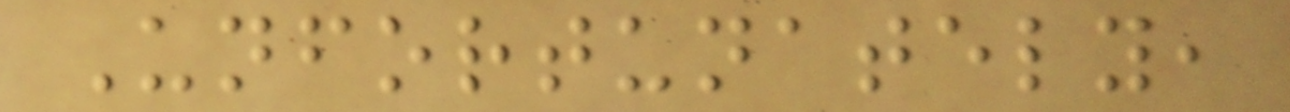Unfortunately,
